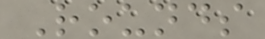Rounds
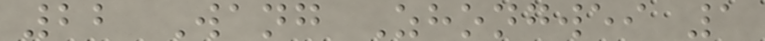22 Wang Zhongwei 1
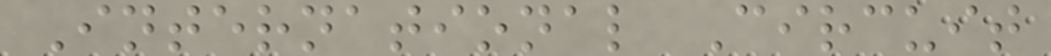International Circuit
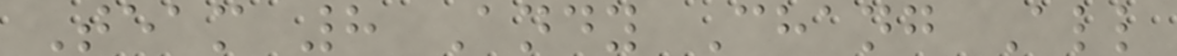Team 8 Andy Chang All
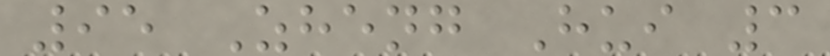95 Zheng Hui 3
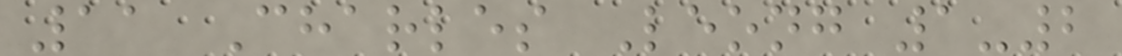11 Charles Leong 1-2
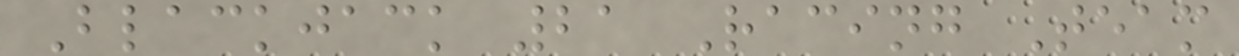Blackjack 21 Racing Team
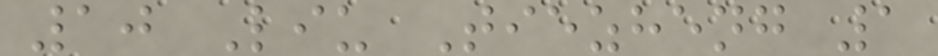10 Liu Tiezheng 1
